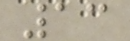13
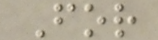For
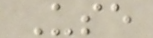Use
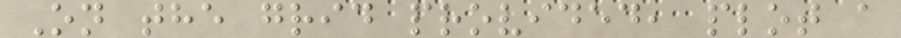On the grid provided, plot a
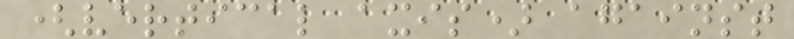(vertical axis) against
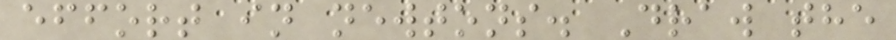effort in newtons. Draw the
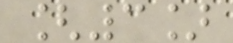[3]
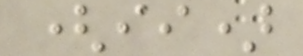(ii)
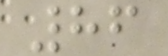86
